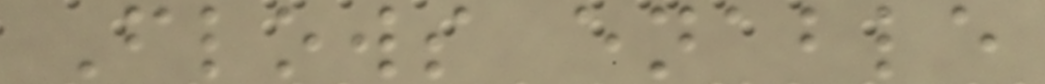Flows enable
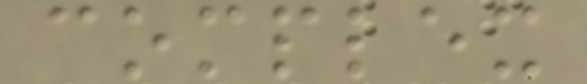complex
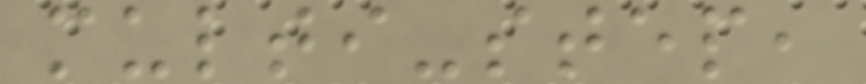multi-step,
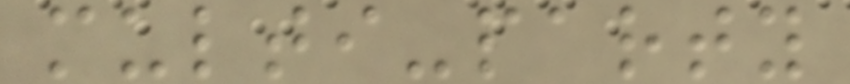multi-party
